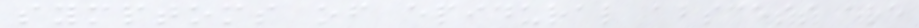symptoms of epidural abscess are
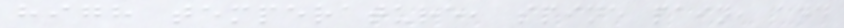high temperature, spine pain, and
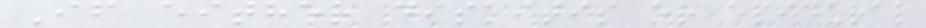If either diskitis or epidural
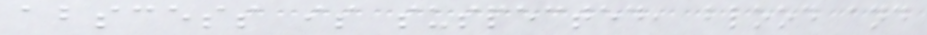abscess is suspected, blood and
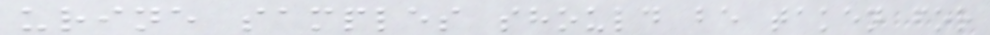urine samples should be taken for
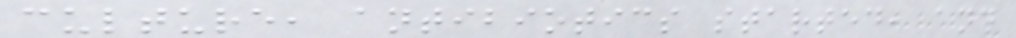culture, antibiotics started, and
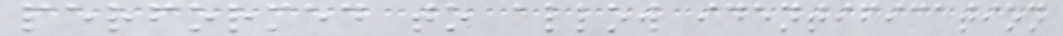performed to allow identification
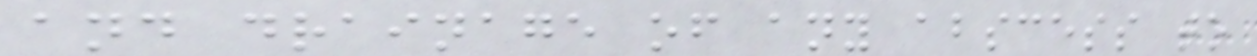and drainage of any abscess to
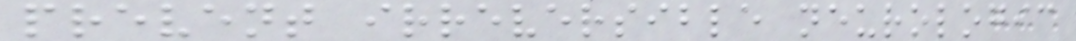prevent irreversible neurologic
